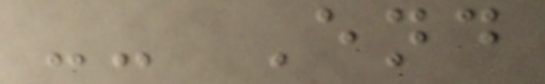-- End
